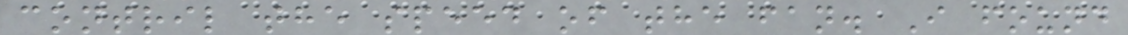contril the speed of the fan. I found
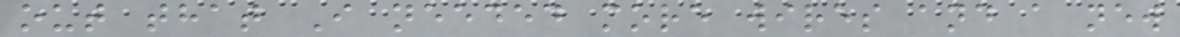out that I needed more wires and a new
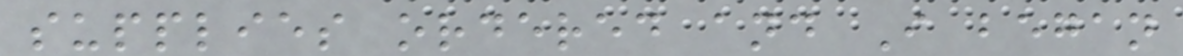supplies ordered and I began
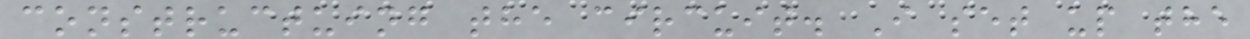constructuing the circuit. I set up the
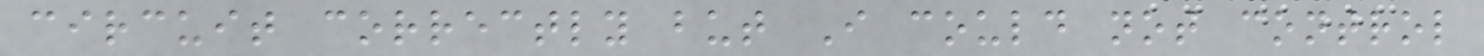circuit correctly but I could not control
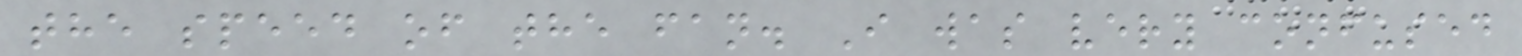the speed of the fan. I was very confused
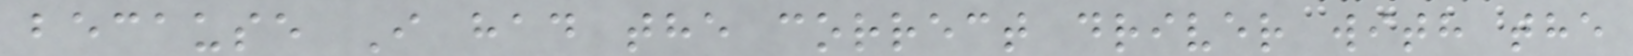because I had the correct driver with the
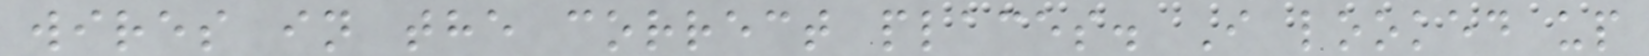wires in the correct places. I looked up
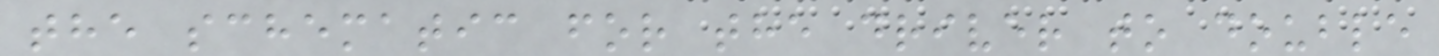the schematic for the driver to double
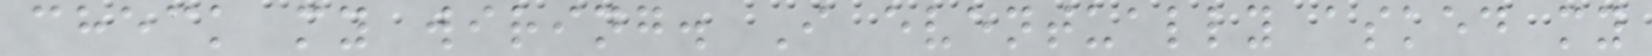check my wiring. I eventually asked my
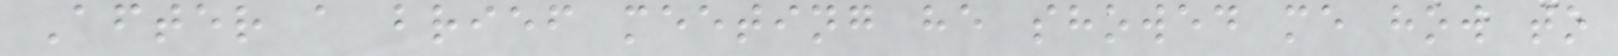After a brief meeting he showed me how to
